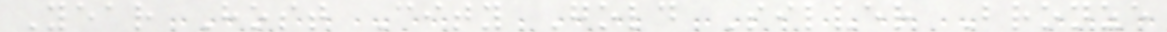Year Host City Gold Silver Bronze
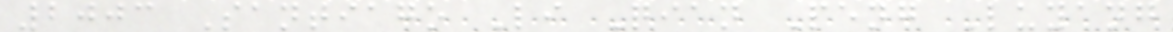2003 Santiago Li Qian Peng Luyang
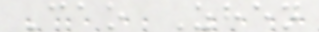Cao Zhen
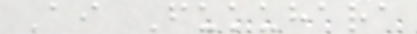Ai Fukuhara
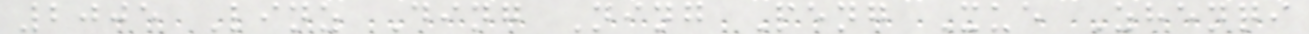2005 Linz Ding Ning Peng Xue Zhenqi
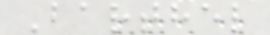Barthel
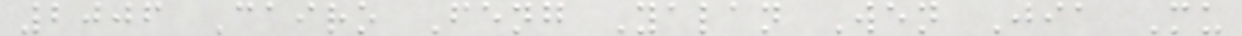2006 Cairo Feng Yalan Wen Jia Mu
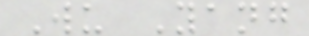Wu Yang
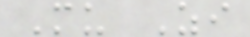Mu Zi
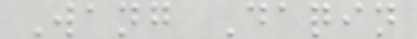Wang Daqin
